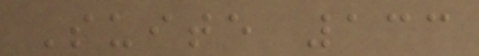Suite 133
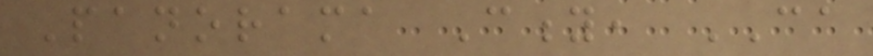Panorama City, CA
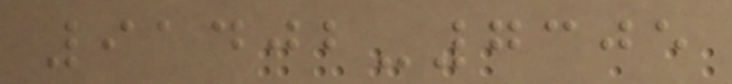91402-7305
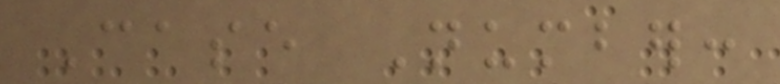Case Number:
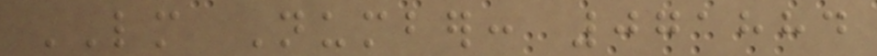LM Number: 071884
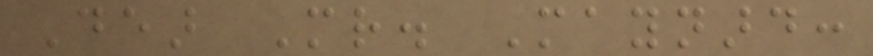Dear Mr. Maynard:
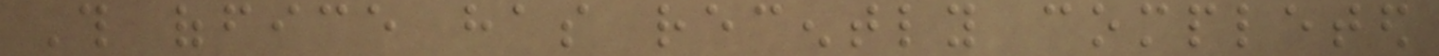This office has recently completed
